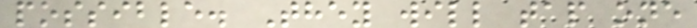possible. They will tap one
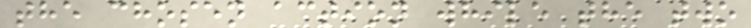the chosen action while the two
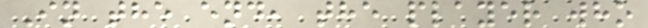In the end, the player who
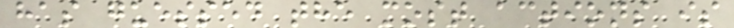has guessed the most actions is
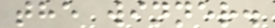the winner.
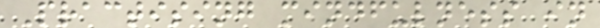Practising mindfulness in
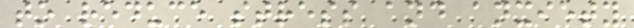to reduce stress and anxiety
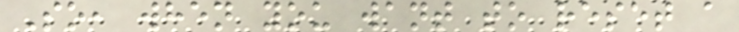So, when you want to reset a
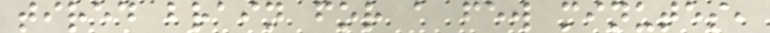tired brain for a few minutes,
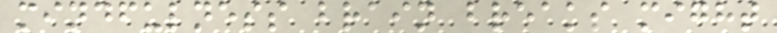mindfulness brain breaks might
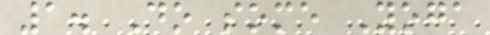1. Do some Yoga
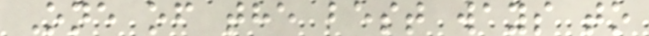One of the best ways to
